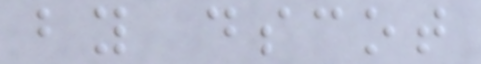by dscot
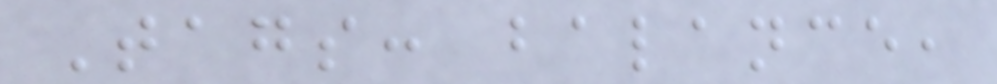Tags: balance,
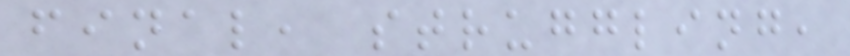final, struggling,
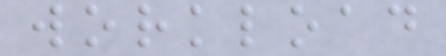workload
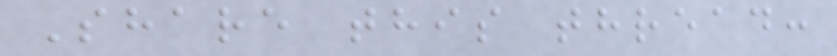Share this thread:
